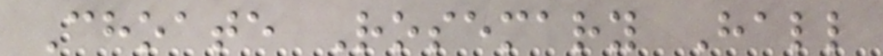Choate Rosemary Hall
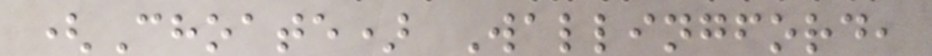(Choate) Wallingford,
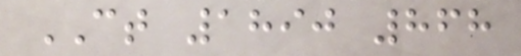CT 1890 868
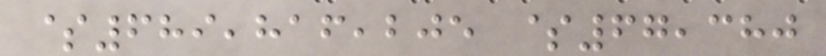$689,816,205 $67,380
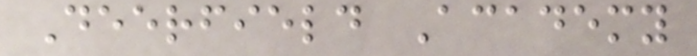Deerfield Academy
